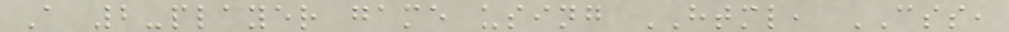A 2-player game using HTML, CSS,
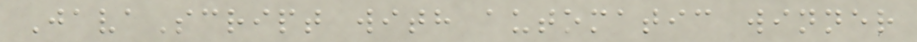JavaScript with automatic winner
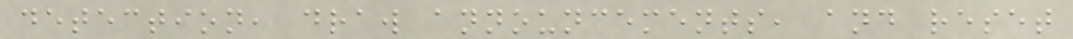detection, draw announcements, and reset
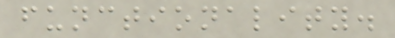functionality.
